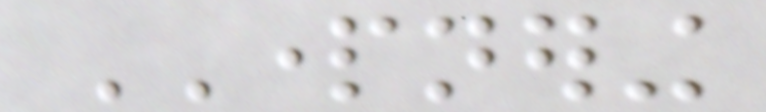PARTNERING
